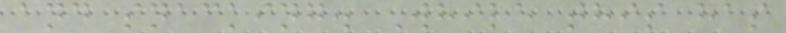and snacking. While this has
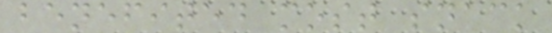benefited most snack
